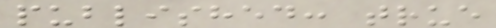published: true
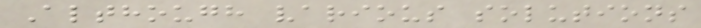Although various solutions
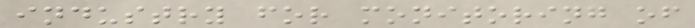industry for monitoring of
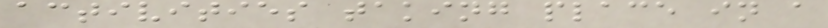activities taking place in a
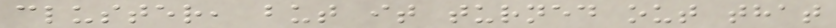cluster, but it turned out that
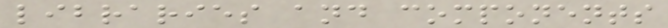libraries and components
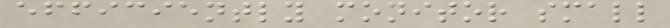efficiently monitor small
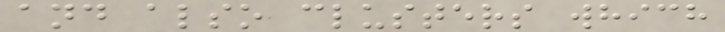and also clusters which
